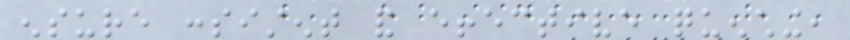ensure consistent and effective quenching,
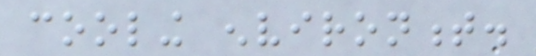cooling environment.
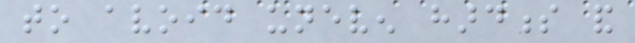to avoid uneven hardness and
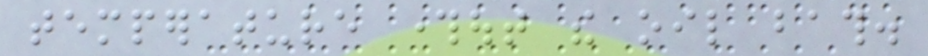temperature throughout the oil bath.
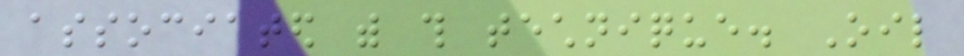associated with this technique. Oil
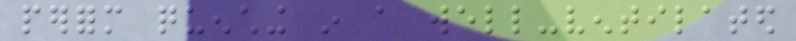perform quenching in a well-ventilated
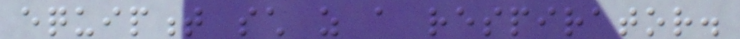equipment such as a respirator.
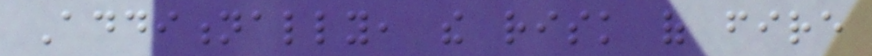Additionally, the risk of fire
